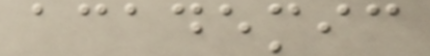academic
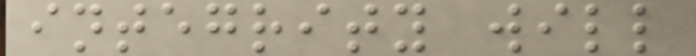integrity will
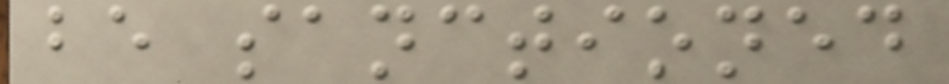be sanctioned
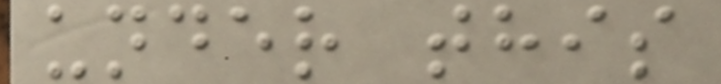under this
